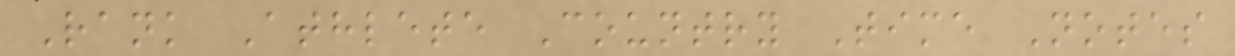Rank Athlete Country Time Notes
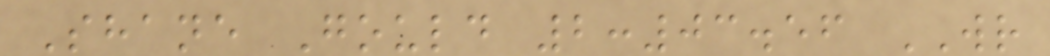Shane Gould 2:03.56 WR
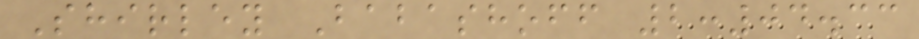Shirley Babashoff 2:04.33
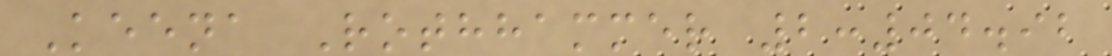Keena Rothhammer 2:04.92
